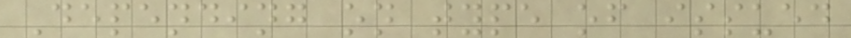Depending on type of issued
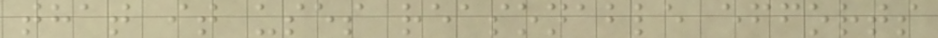that it uses reasonable efforts
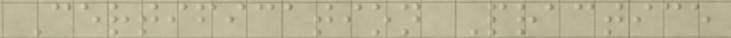Certification Practice
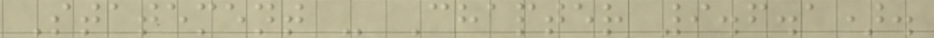Statement - Chapter 9.6.1).
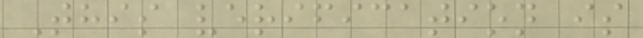This verification is
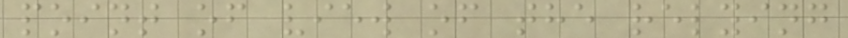point of view of the relying
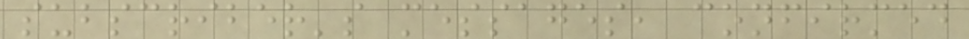subscriber's messages, confirmed
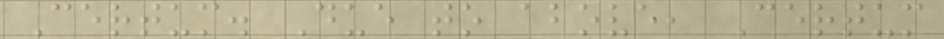Certum. Due to above, Certum
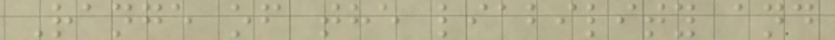Range of the liability and
